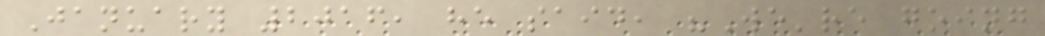January 2016, he said, "We're going
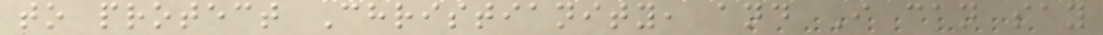to protect Christianity, and I can say
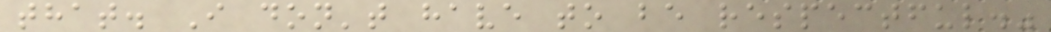that. I don't have to be respectful."
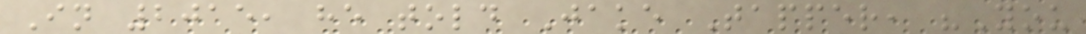In 2015, he told Jake Tapper, "You
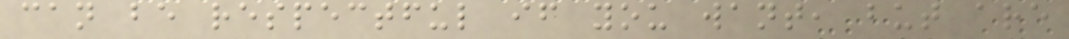can be respectful if you want, but are
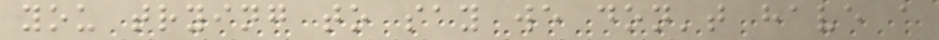you trying to say we don't have a
